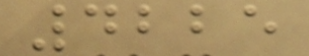4225
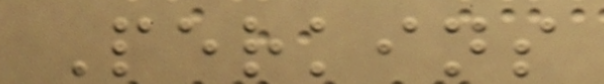Perkins
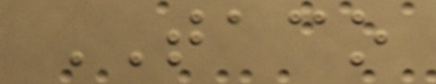TACO
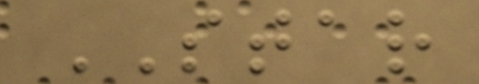STAR
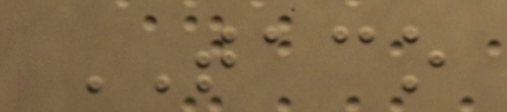TACO
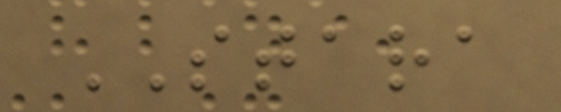STARA
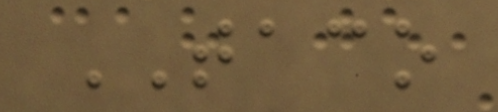TACO
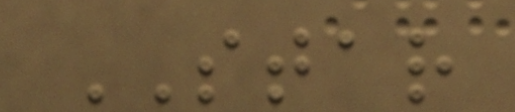STAR
